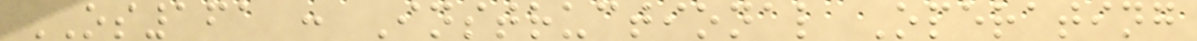OS161 : Instructional Operating
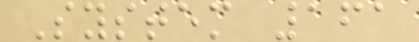System 161
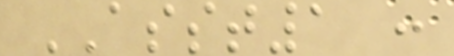ASST1 :
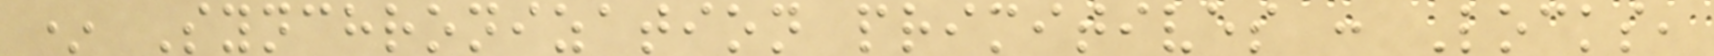* Synchronization primitives : Locks,
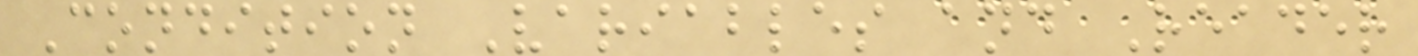Condition Variables and Reader
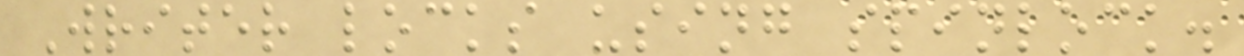Writer locks using spinlock.
